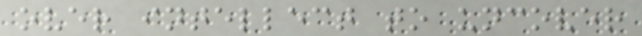over intellect to uncover
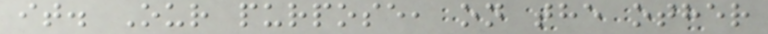it. Our purpose, on the other
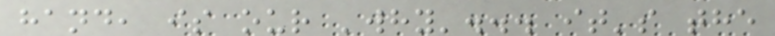hand, is our 'why'... it's the
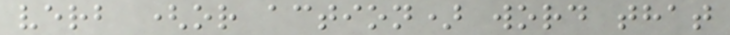verb (or action) word that
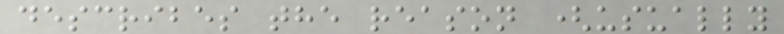describes the reason (usually
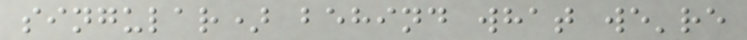singular) behind what we're
